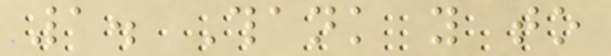1. Thank you to
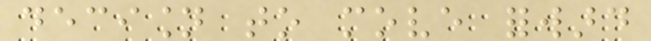decision to move forward
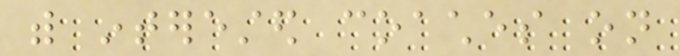with interested coaches on
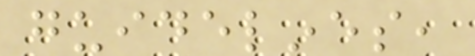guidelines,
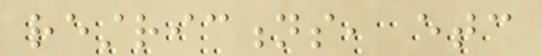restrictions, etc
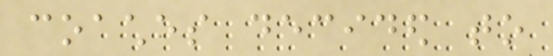coaches decided to
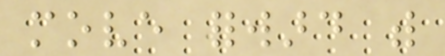move forward with
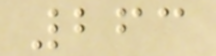263
